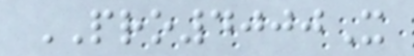PRO4000X
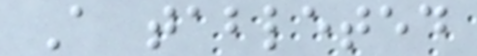A tableted
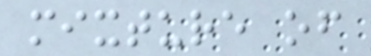mixture of
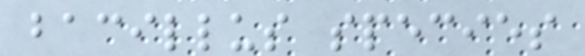bacillus species
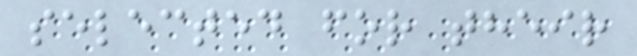selected for their
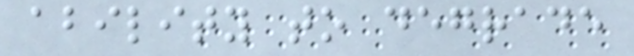ability to degrade
